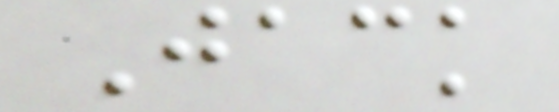Jack
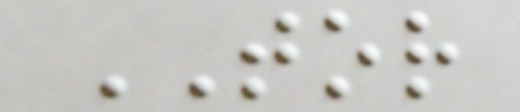TOR
